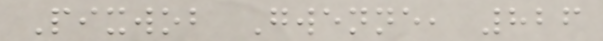Pixwob Gwenne, 826
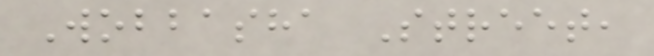Wobbasha Street,
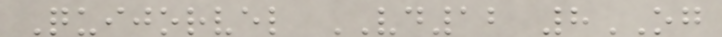Quijorvel VD12 8OG
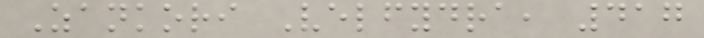Zankori Velfydra, 417
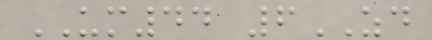UM44 6ZD
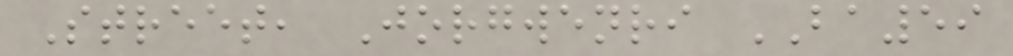Street, Jorgwenri BA59
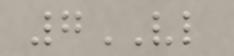7VL
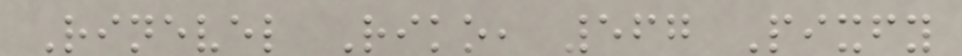Rinevel Riko, 567 Pixfy
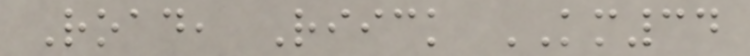Road, Riick KM34
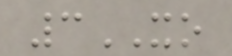3XO
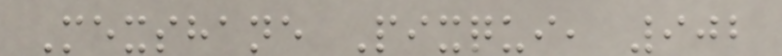Mexshane Pixqui, 902
